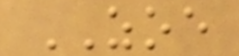ZOE
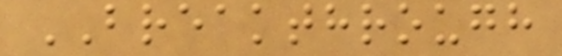BREAKTHROUGH
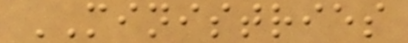MINISTRIES
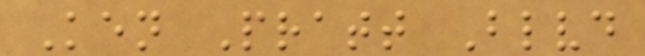Ken Pratt Blvd
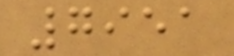7951
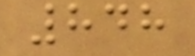848
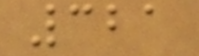321
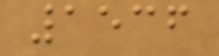1536
